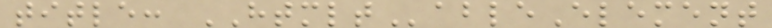title: HTMLTableElement
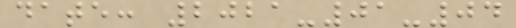date: 2021-01-04
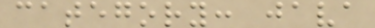category: java
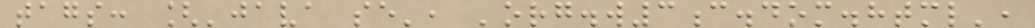tags: ['java se', 'org.w3c.dom.html',
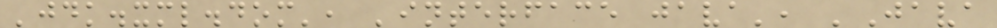'jdk.xml.dom', 'interface java', 'Java
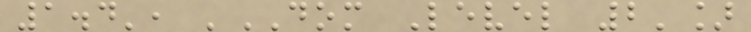1.4', 'DOM Level 2']
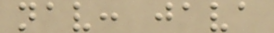nav: java
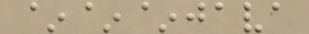~~~java
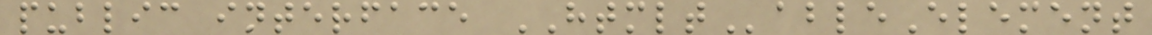public interface HTMLTableElement
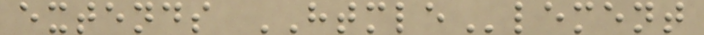extends HTMLElement
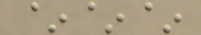~~~
